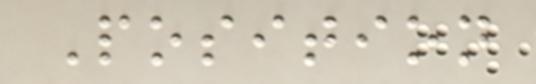Position
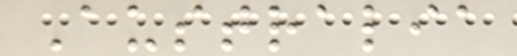Australia
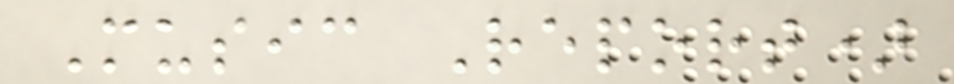Music Report)
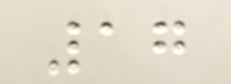17
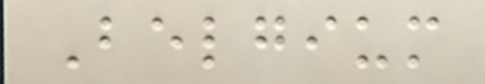Belgium
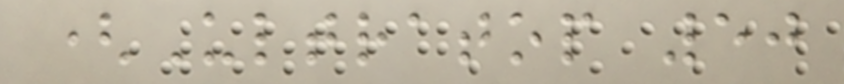(Ultratop 50
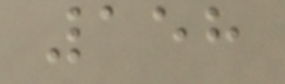158
